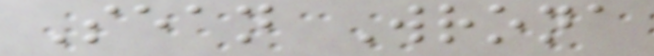Sean Wrona
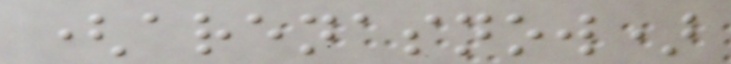(arenasnow)
